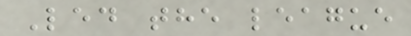Led the league
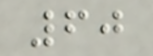60
